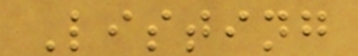Listing
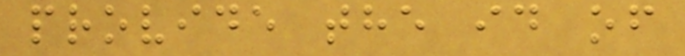provide the id of
